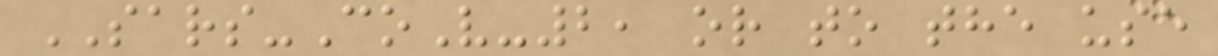SARS-CoV-2, or to the use
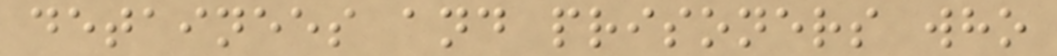detainees and prisoners who
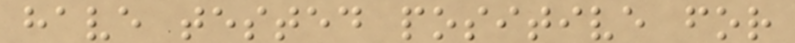have tested positive for
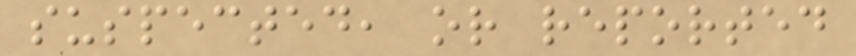suspected, or reported
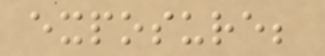exposure;
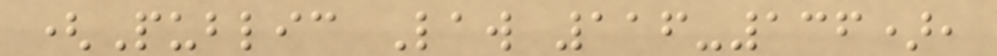(Public Law 116-136),
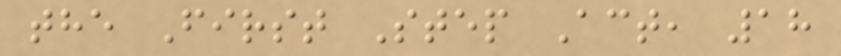the First Step Act, 18
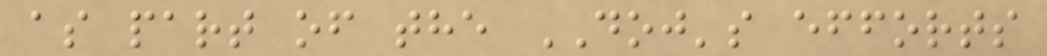as part of the DOJ's efforts
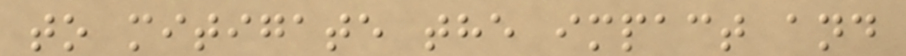to mitigate the impact and
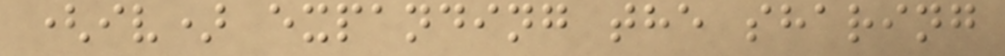(iv) expanding the sharing
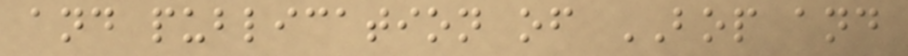and publication of BOP and
